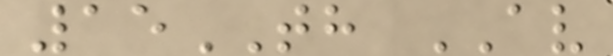15TH AV
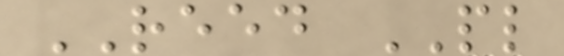REED PL
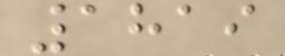1819
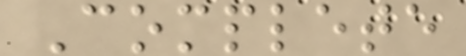Complete
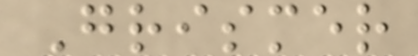Grismer
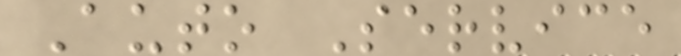Auto Service
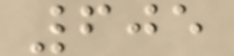605
